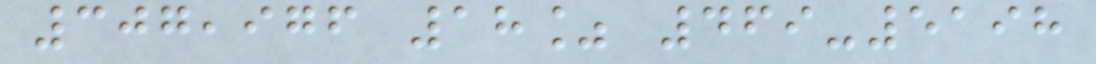307,976 18% 469-5198
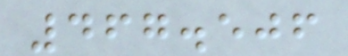467.506
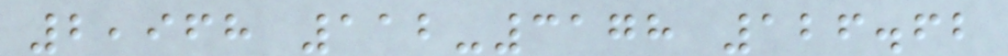2,968 112-3178 126.62
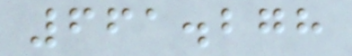661.278
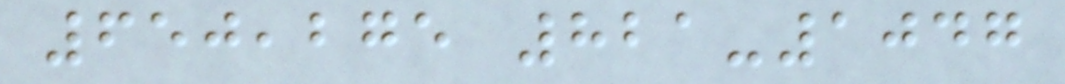650,275 821-1047
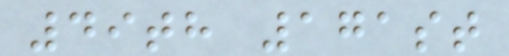49th 171st
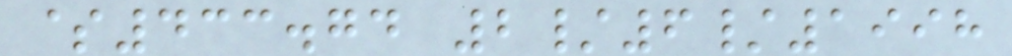$433.74 2/6/1998
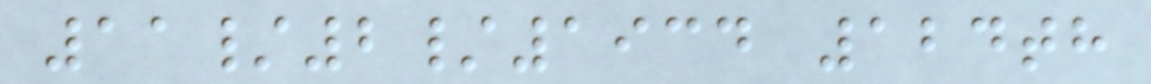11/2/1934 124th
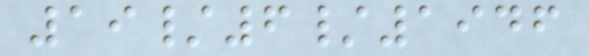19/6/1946
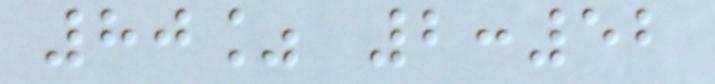80% 2:52
